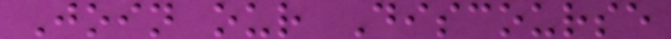Join our Discourse
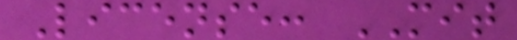License: MIT
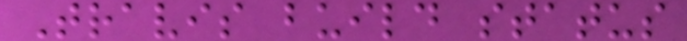Travis build status
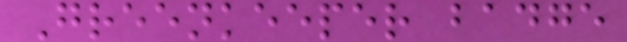Greenkeeper badge
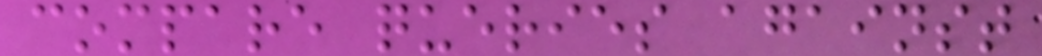compare queries against
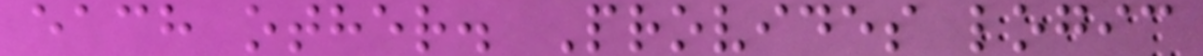each other. Provides logic
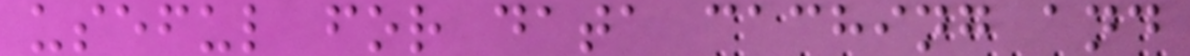useful for data caching and
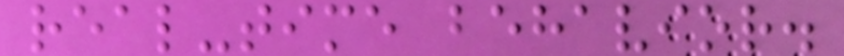real-time behavior.
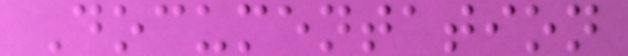Documentation
